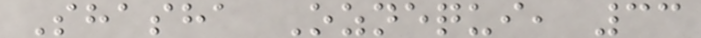Shasha Oznequi, 33
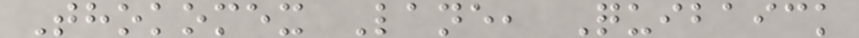Thokomex Lane, Quibaick
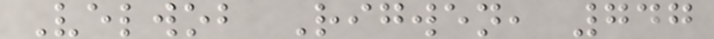Velwob Rigwen, 747
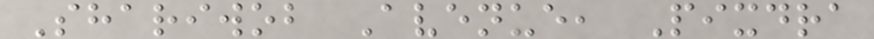Shariwob Avenue, Pixdra
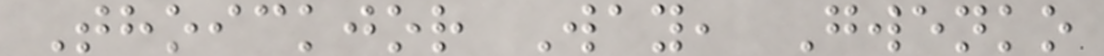Thoickjor Way, Gwenko
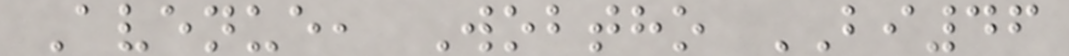Avenue, Wobtho BI46
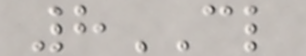8CL
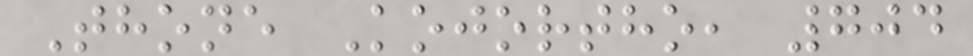Thone Kojortho, 704
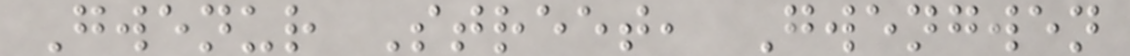Gwenur Street, Gwengwen
